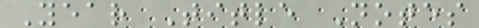Year Title Notes
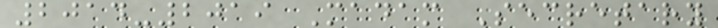2014-2019 Madam Secretary
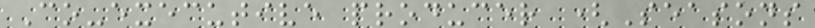Co-executive producer (Seasons
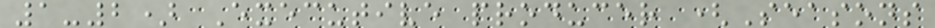1-2) Executive producer (Seasons
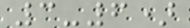3-6)
